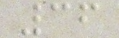36
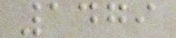1479
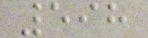598
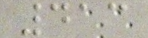413
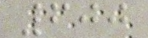600
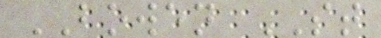BOWEN ST
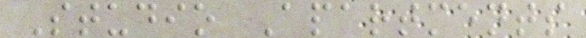Studio Apartments
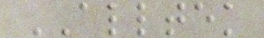ALLTEK
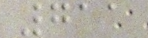711
